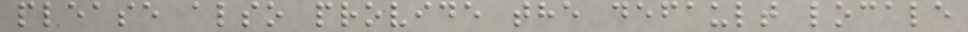please also provide the default locale
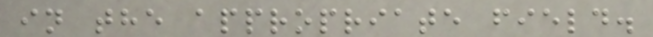in the appropriate field.
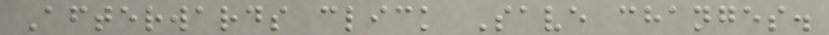Afterwards click Save changes.
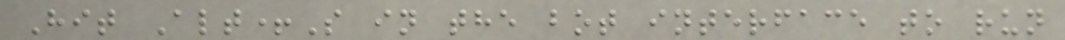Hit Alt+S in the bot interface to run
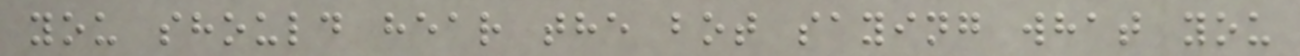you should hear the bot saying what you
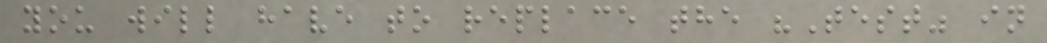you will have to replace the "Test" in
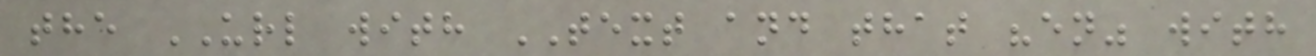the URL with TEXT and that "en" with
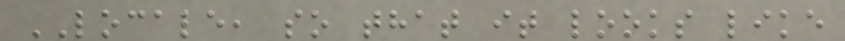LOCALE, so that it looks like
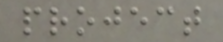project
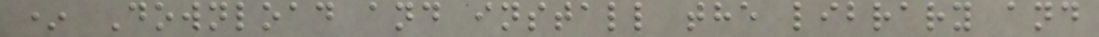* Download and install the library and
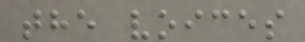the voices
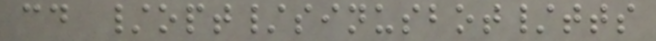cd /opt/sinusbot/tts
